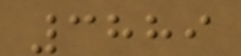3889
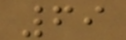69
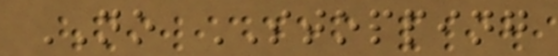NO STOPPING
